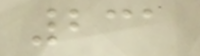231
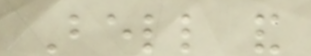Bell and
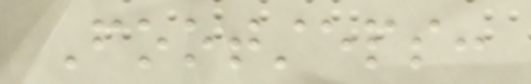Footsteps:
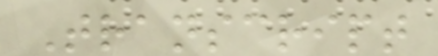Transcript
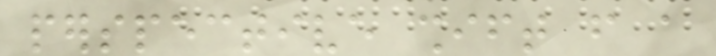perspective shift from a
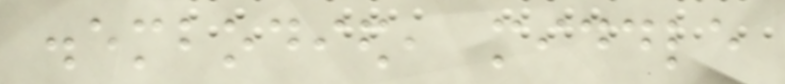disembodied, middle
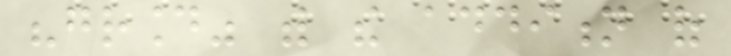"ground" with the addition of
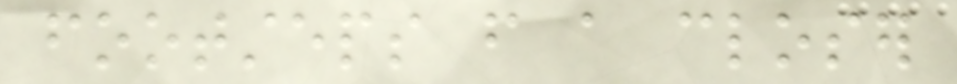footsteps from a closer
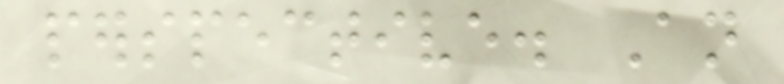perspective. An
